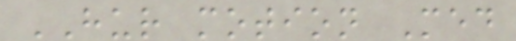HUR motion Med
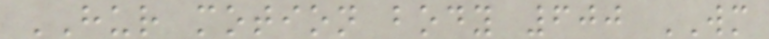HUR motion body 600 WM
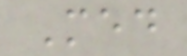Med
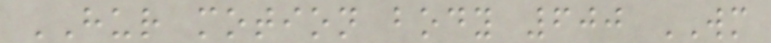HUR motion body 600 WM
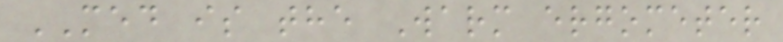MED is the Warm ergometer
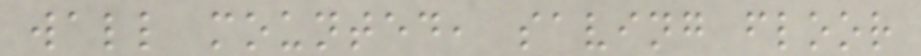wall mounted, saving floor
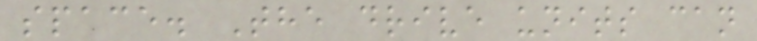space. The drive units can
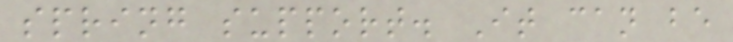spring support. It can be
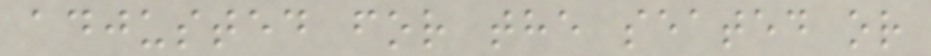adjusted for the seated or
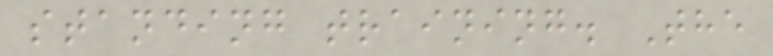standing training. The
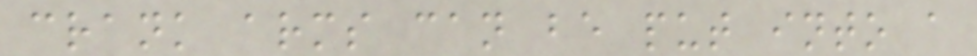crank arms can be put into a
